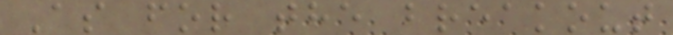As for the breakout
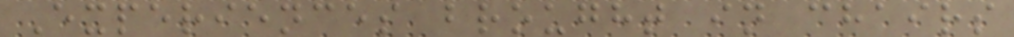Experiences brought in chairs
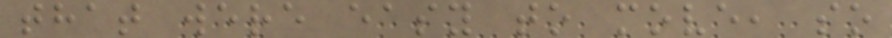that were easy to move, so
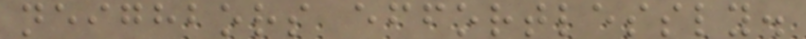neighbors effortlessly.
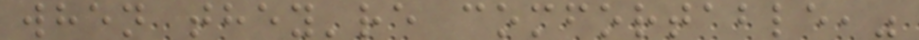when they're comfortable,"
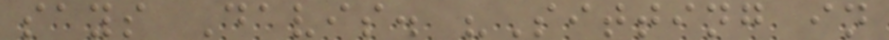says Davis. "Sitting in
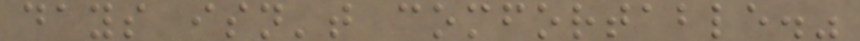days isn't comfortable."
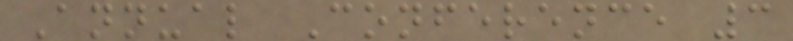Annual Conference 3
